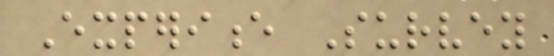Experience Survey
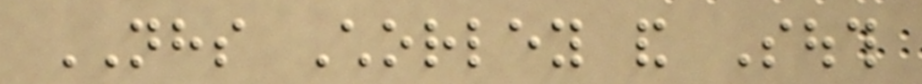NHS Chorley and South
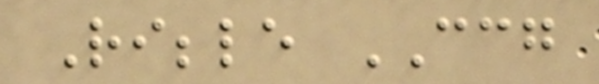Ribble CCG
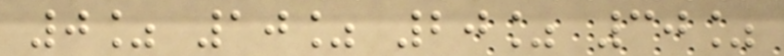0% 10% 20% 30%
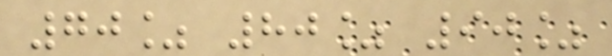70% 80% 90%
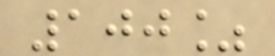100%
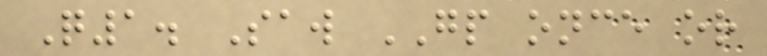Q1. Saw GP once or
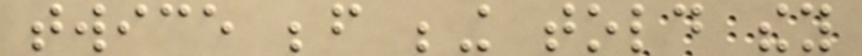twice before being told they
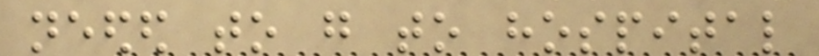needed to go to hospital
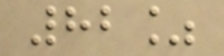82%
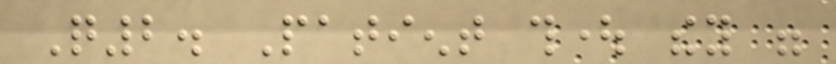Q2. Patient thought they were
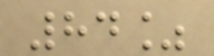84%
